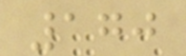170
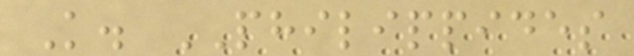K. PHILIPPIDES
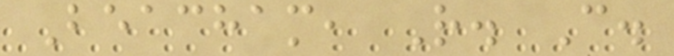Beacham, R. C.
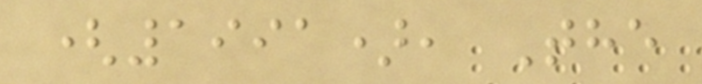(1991), The
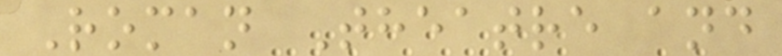Roman Theatre and
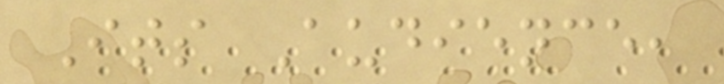Its Audience,
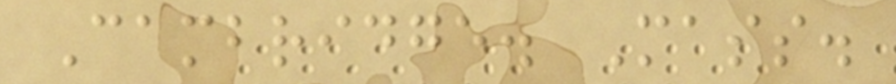Cambridge. Mass.
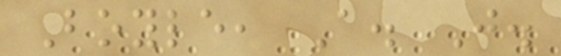Boyle, A. J.
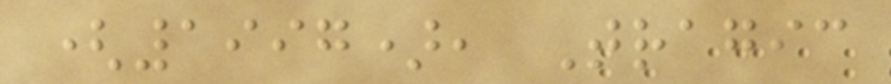(1997), Tragic
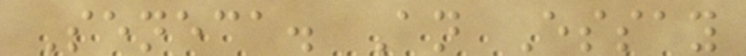Seneca. An Essay
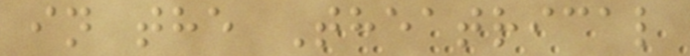in the Theatrical
